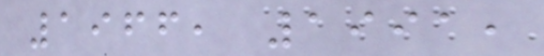1966, 1991,
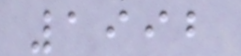1992
